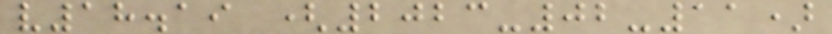v18.19 (2023-02-11)
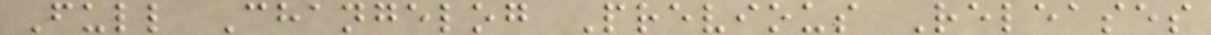Full Changelog Previous Releases
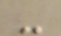-
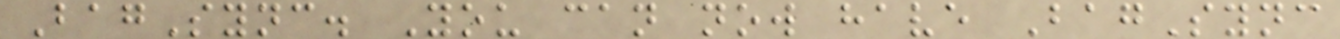BagSync. You can now have BagSync
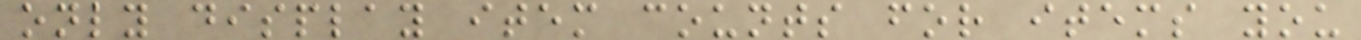only display item counts for items you
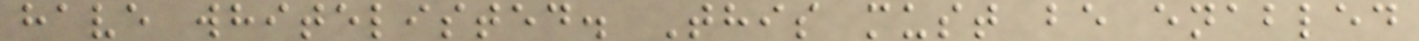have whitelisted. This must be enabled
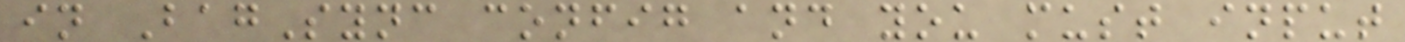in BagSync config and you must input
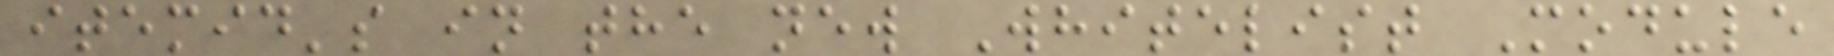itemid's in the new Whitelist Module
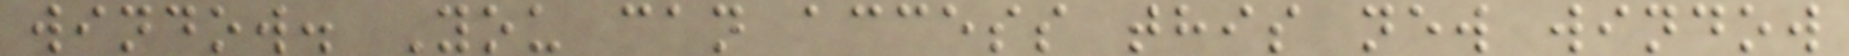window. You can access this new window
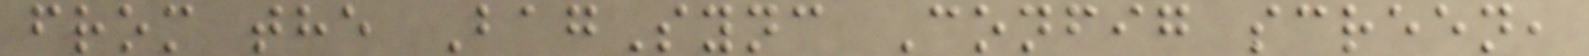from the BagSync Config screen,
